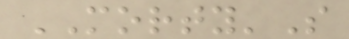MORTY'S
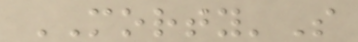MORTY'S
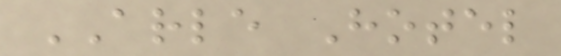ARLE Hotel
